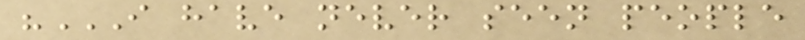"I HAVE NEVER SEEN PEOPLE
